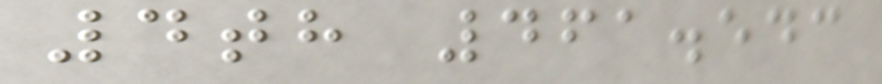4th 461.543
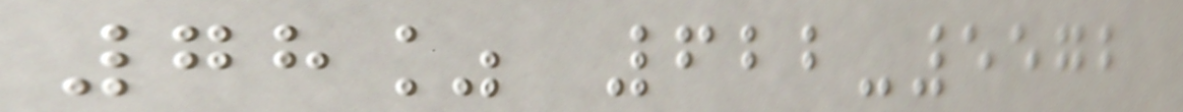78% 622-5572
